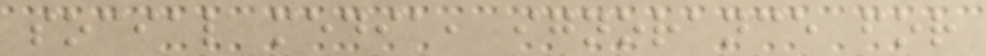social media, ignorance for
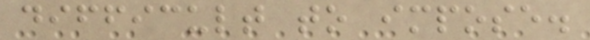difficult to impose.
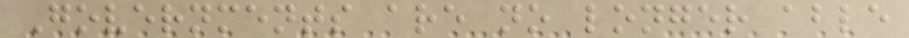Governments are no longer able
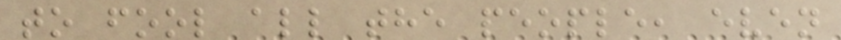to fool all the people, even
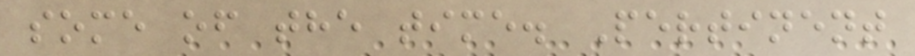some of the time. Pertinent
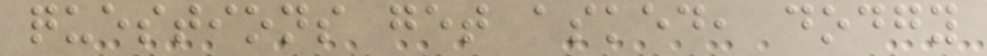questions get asked, dodgy
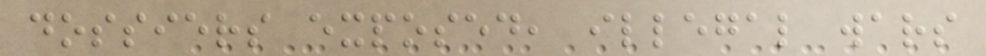dossiers exposed, illegal wars
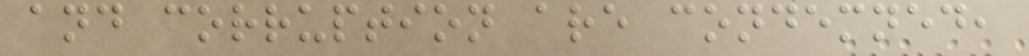and corruption are condemned,
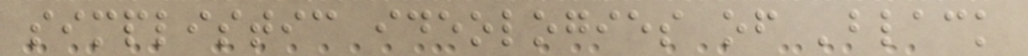simplistic ideologies of 'black
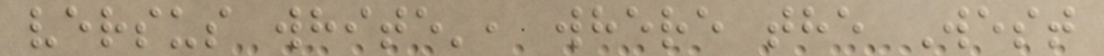versus white', where the West
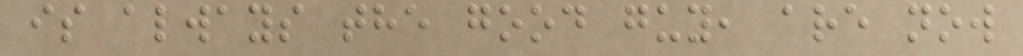is always the good guy, are now
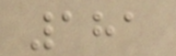181
